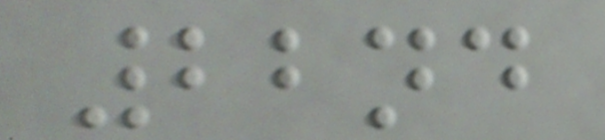22nd
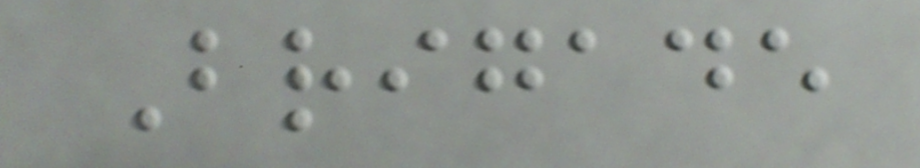Brigade
